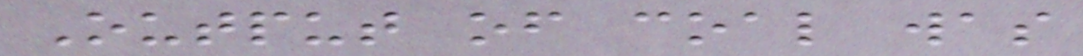Output of coal was
